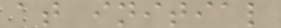at initial
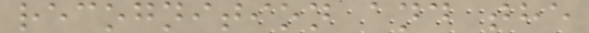recognition and the
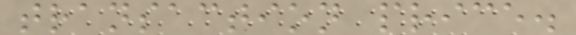transaction price.
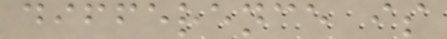difference is
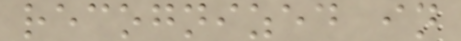recognized in
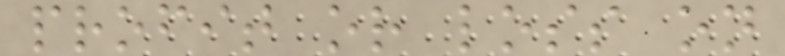profit or loss on
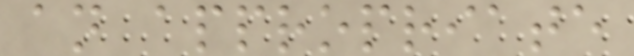an appropriate
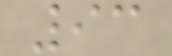93
